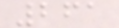261
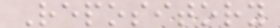Repository
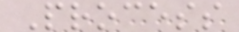Process
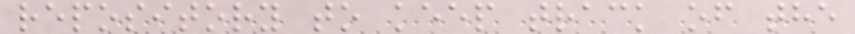repository to keep track of the
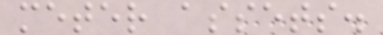meter assets.
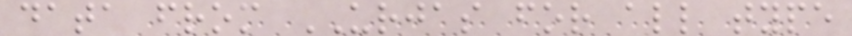data from URJAS for all type
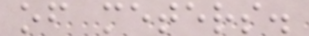of meters.
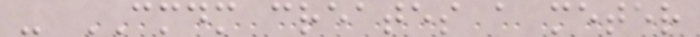- CMDM creates a meter
